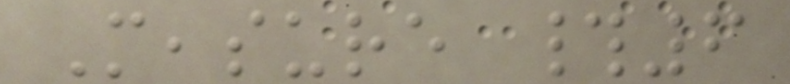Measure #6
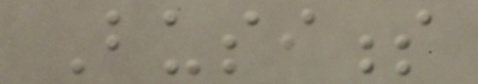Business
